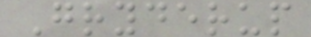Gryderup
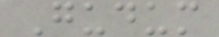Gudum
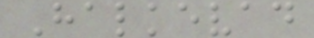Halkevad
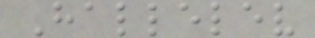Hallelev
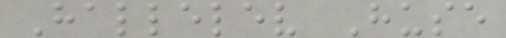Hallelev Huse
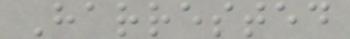Harrested
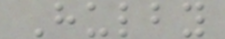Hulby
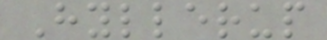Hyllerup
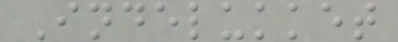Indelukket
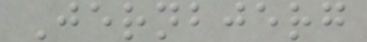Jernbjerg
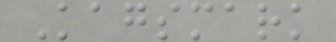Kagsmark
